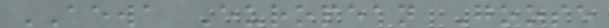AEWA European Goose
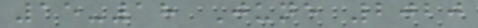15-18 June 2020
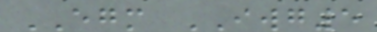EGM IWG5
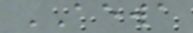AEWA
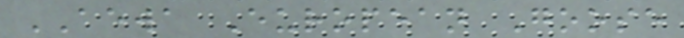AEWA European Goose
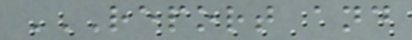REPORT AND
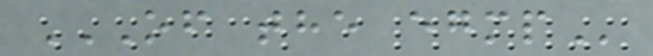OF THE EGMP
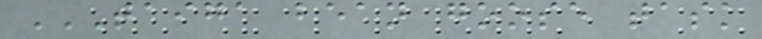TAIGA BEAN GOOSE TASK
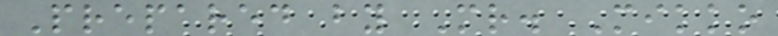Prepared by Mr. Mikko
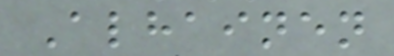Alhainen
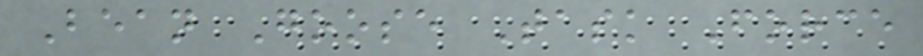Bean Goose Task Force
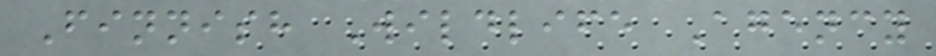Finnish Wildlife Agency
